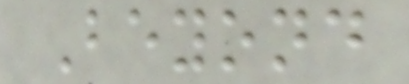Beyond
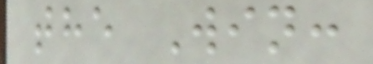the Win:
